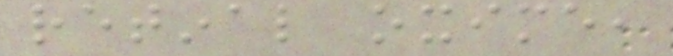retinal oxime,
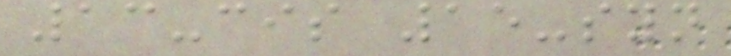13-cis 15-syn
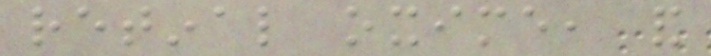retinal oxime, and
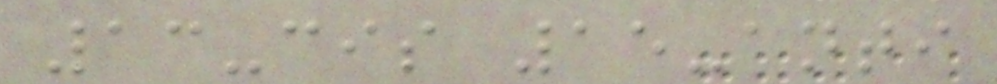13-cis 15-anti
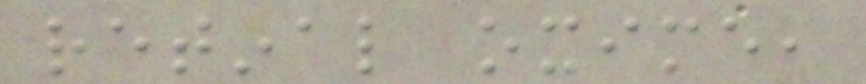retinal oxime,
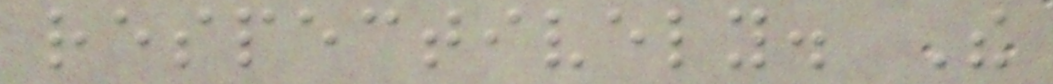respectively. The
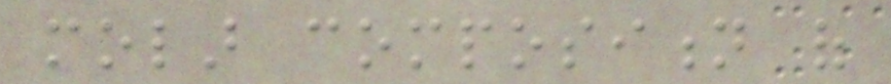molar composition of
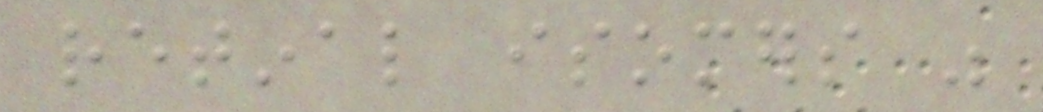retinal isomers was
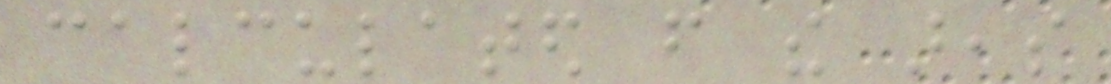calculated from the areas
